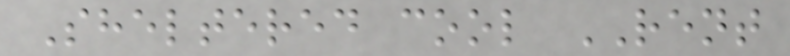Sheltered cool RENT
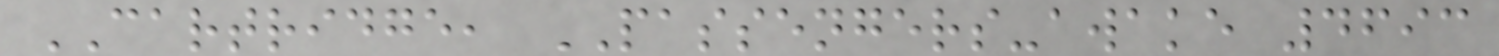CARTRIDGE, PASSENGERS-awake 4693
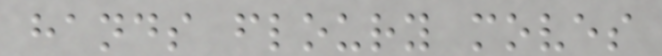hands floury moves
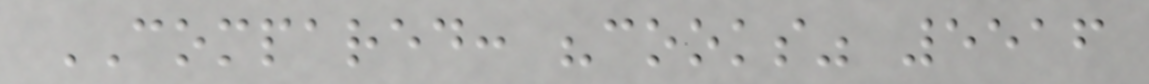COMPARED: "cooks" 5516
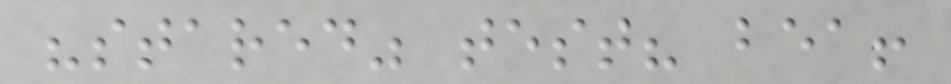"stared" test? bea!
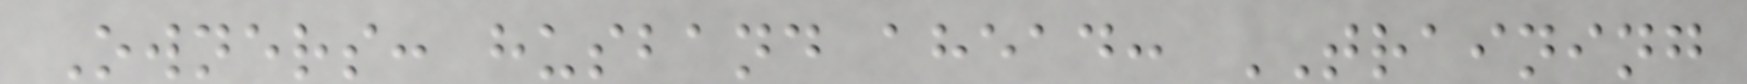Owners: husband ahead: TRAINING
